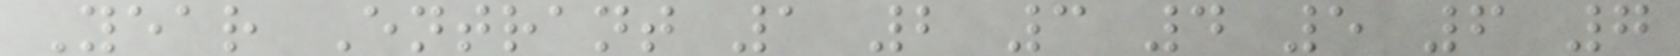Year Entrant 1 2 3 4 5 6 7
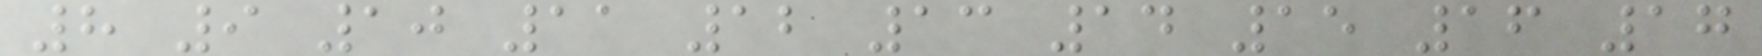8 9 10 11 12 13 14 15 16 17
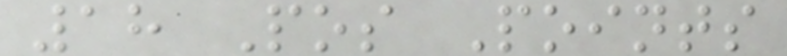18 Pos Points
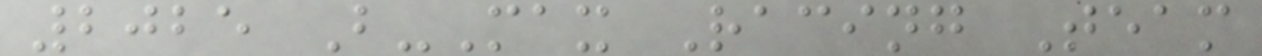2025 B-Max Racing Team
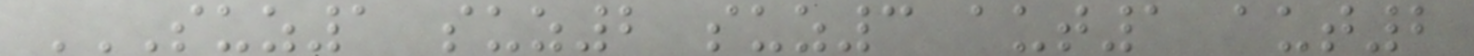SUZ1 SUZ2 SUZ3 AUT1 AUT2
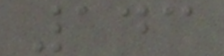143
